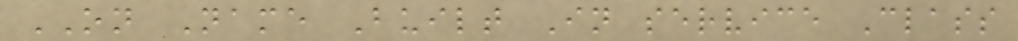ON Name Built In service Class
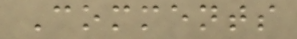Comments
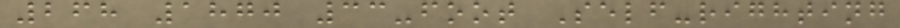268 1870 33-foot Self-righting
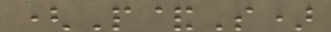(P&S)
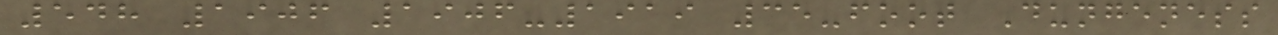548 1906 1906-1919 35-foot Dungeness
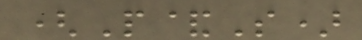(P&S)
